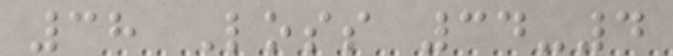38 Loss 34-4
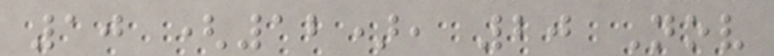10 (12), 20 Nov
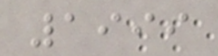1999
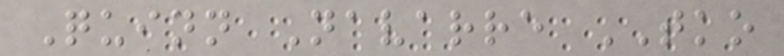Quinn Navarre TKO
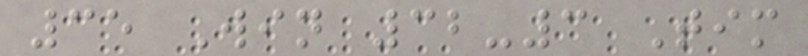35 Win 32-3 Tim
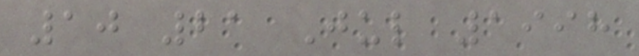10 21 Jul 1998
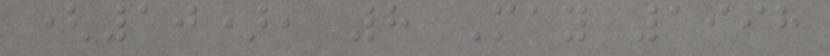(10), 8 May 1998
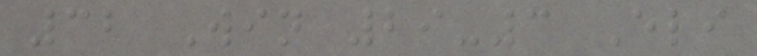32 Win 29-3 Eli
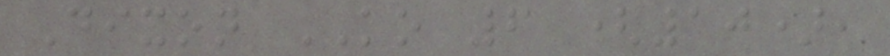Dixon KO 6 (10),
